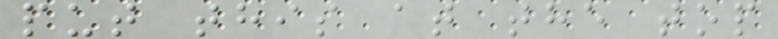put this at the top
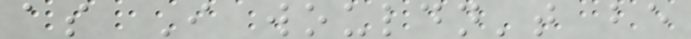as I wouldn't be
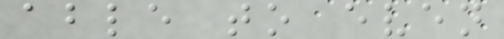able to even
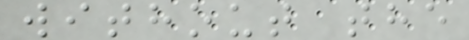without the
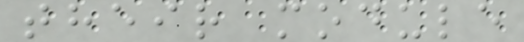their module
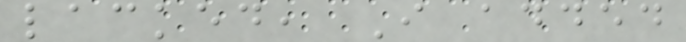lacked, I added
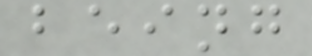being
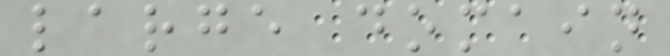large domain
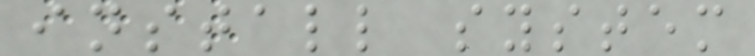install system
